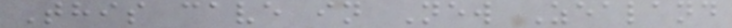This cave in New Zealand
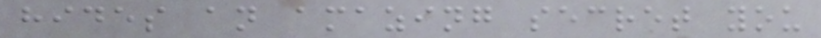hides an amazing secret you
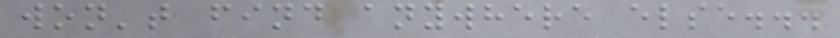won't find anywhere else...
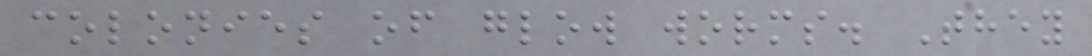colonies of glow worms. They
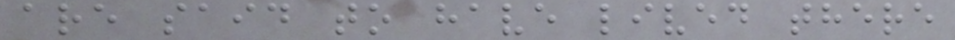are said to have lived there
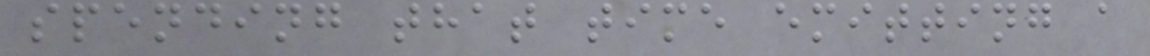spending that time emitting a
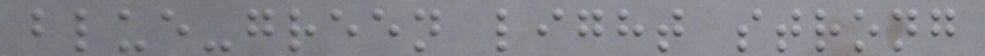blue-green light strong
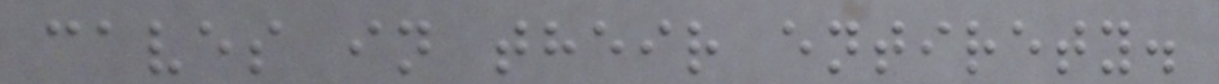caves in their entirety.
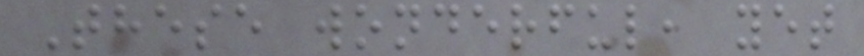These wonderful, yet
